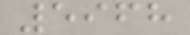5968
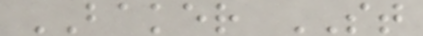BAKER ST
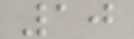10
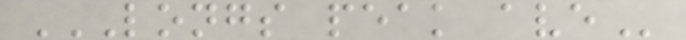LONGS PEAK AVE
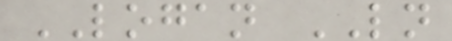LOGAN LN
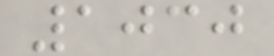1030
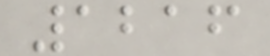1216
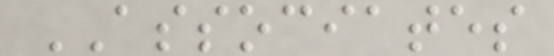ASSOCIATES
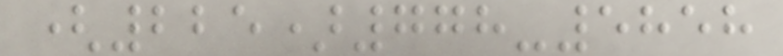(225)778-5858
